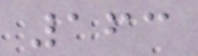163
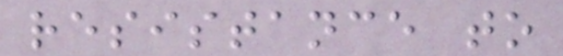resistance to
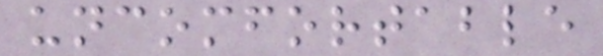uncomfortable
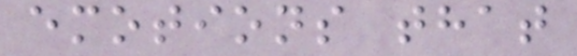emotions that
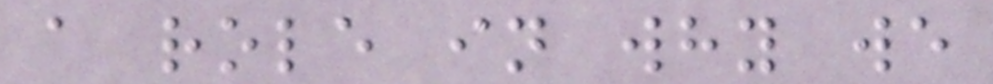a role in why we
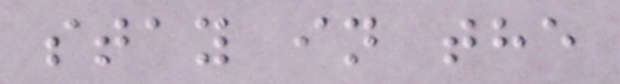stay in the
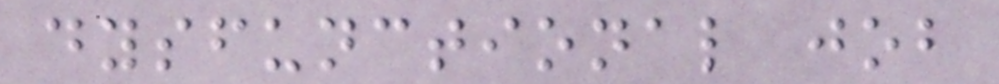dysfunctional job
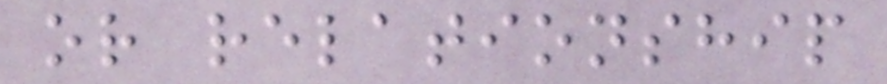or relationship
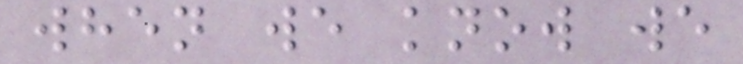when we know we
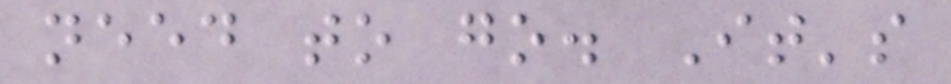need to go. It's
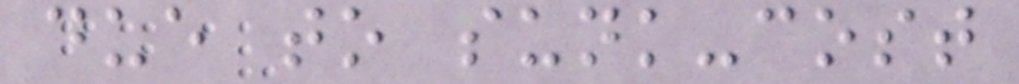due to sunk-cost
